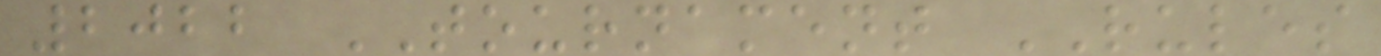2022 TOURNAMENT RULES
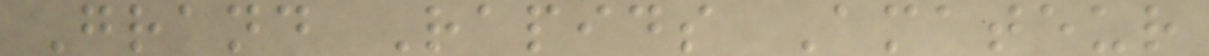Grand Rapids Amateur
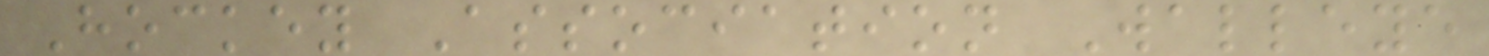Hockey Association Walleye
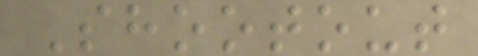Shootout
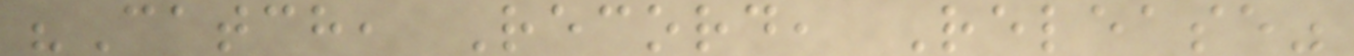"Catch, Record, Release"
